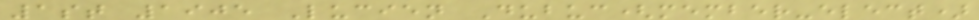1st 1905 Lucien Dubuc(member-elect)
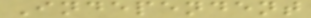Independent
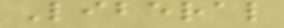Liberal
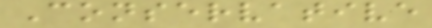Conservative
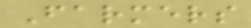Farmers
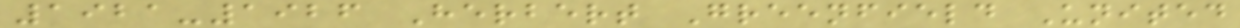1921-1926 Herbert Greenfield United
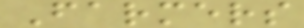Farmers
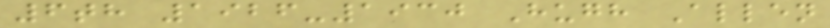6th 1926-1930 Hugh Allen
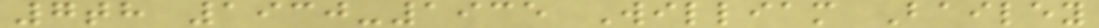7th 1930-1935 William Bailey
